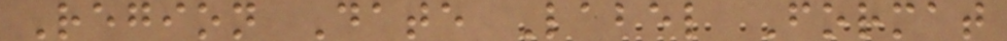Region Date Label Format
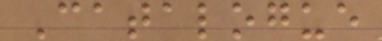Catalogue
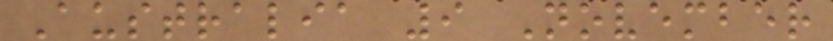Australia 9 November
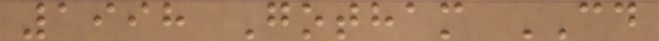1998 Gotham CD
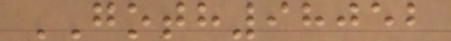GOTH98052
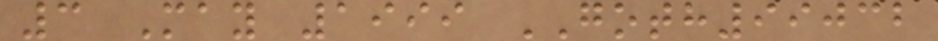3 May 1999 GOTH99032
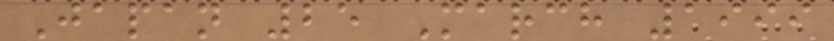Japan 25 March 1999
